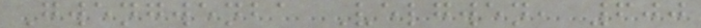Gwengwenba Velgwen, 600
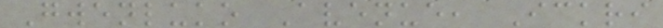Gwenluko Avenue, Ickri
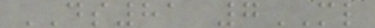DS81 7ML
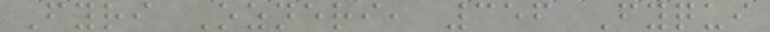Fyri Ozneri, 356 Fyqui
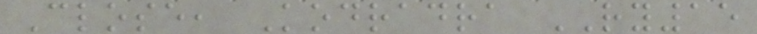Close, Kodradra RY15
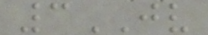3JV
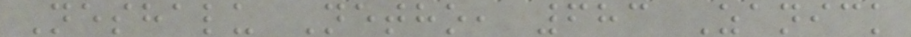Neshalu Netho, 683 Zanick
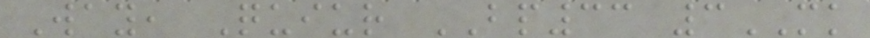Way, Quiur BP33 3MK
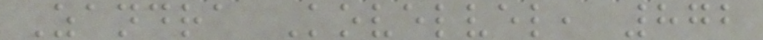Zandra Kovelvel, 872
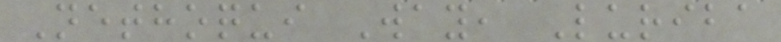Nethoqui Way, Luriba
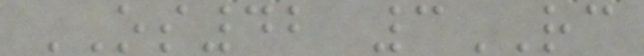OS42 3RC
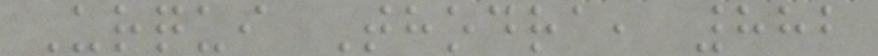Urqui Thodra, 882
